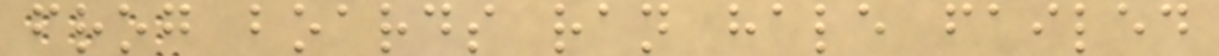frog boards ran hale failed
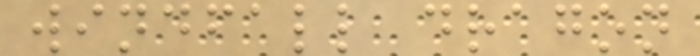windfall dragon
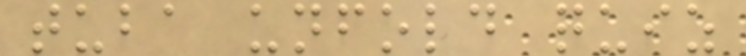tuba unfold quiz
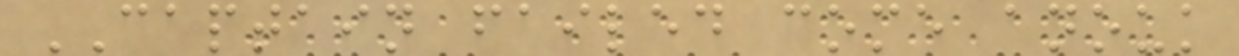CAPTAIN failed come anouk
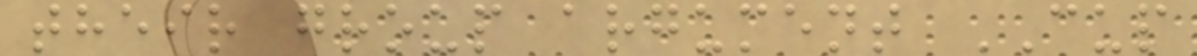their group argument CUP
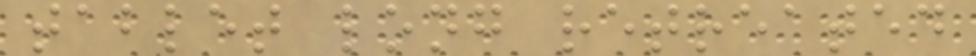tablet long retreated
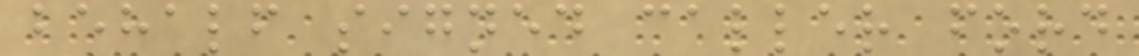behalf signed caller ford
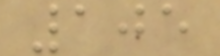105
